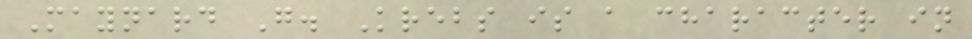Maynard G. Krebs is a character in
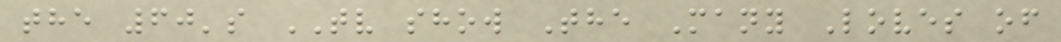the 60's TV show The Many Loves of
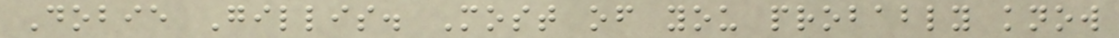Dobie Gillis. Most of you probably know
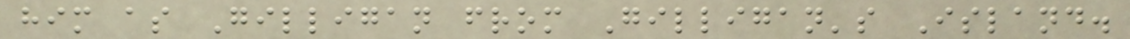him as Gilligan from Gilligan's Island.
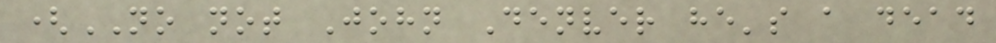(NO not John Denver he's a dead
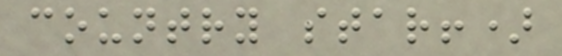country star!)
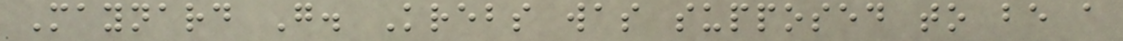Maynard G. Krebs was supposed to be a
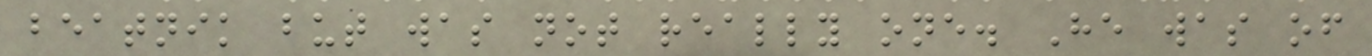beatnik but was not really one. He was of
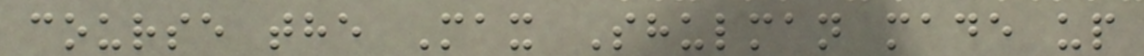course the Max Shulman made up
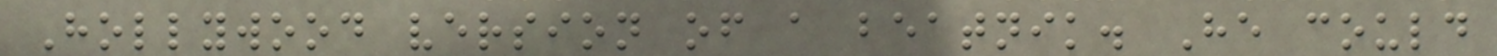Hollywood version of a beatnik. He could
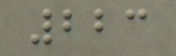223
